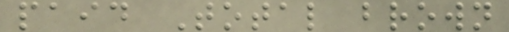paid Total brown
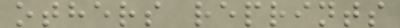others reprints
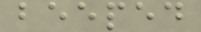beeped
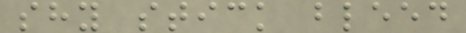shy stick bleed
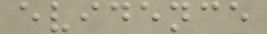evidence
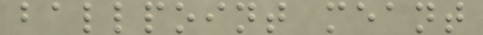ballpoint meant
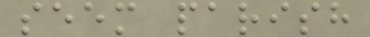seem parish
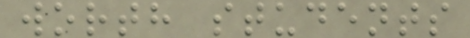worth students
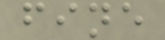fine
